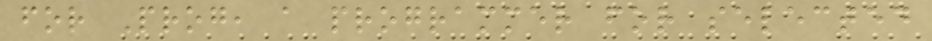for Prog, a programmer for selected
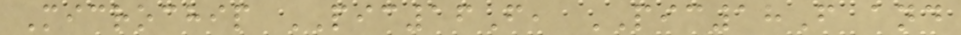Microchip PIC16F, PIC18F and
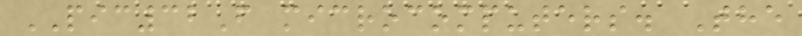PIC32F microcomputers. The
